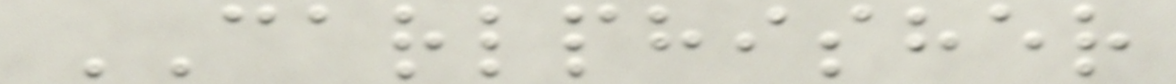CARLPHISHER
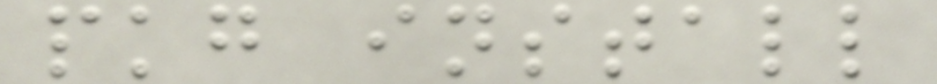pkg install
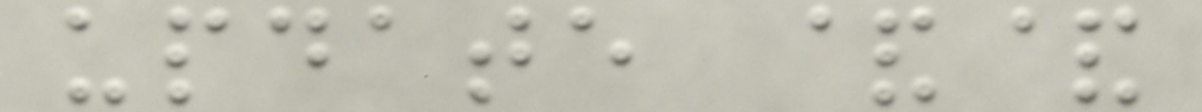update &&
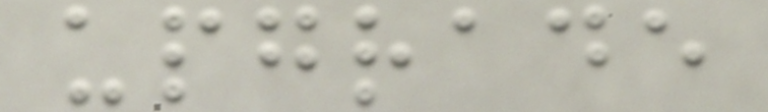upgrade
